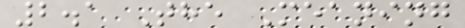2.1 The Meaning
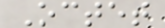Octet
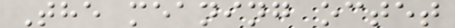The meaning octet
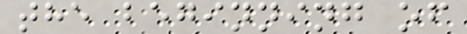the beginning of
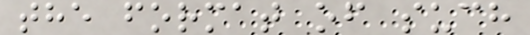the format of such
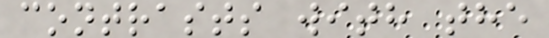contrasts with the
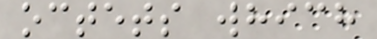octets which
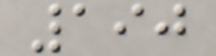190
